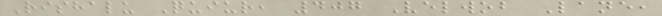Rishalu Quiur, 407 Velwob Lane,
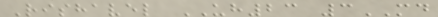Rishavel UH23 3MD
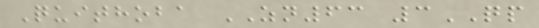Quithoba ZN63 3QP
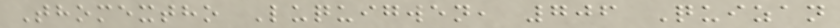Thomextho Luquigwen, 706 Quizan
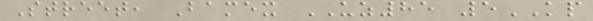Street, Bamex UZ85 5KP
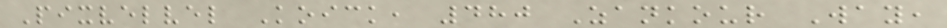Pixvelvel Koick, 480 Zankour Way,
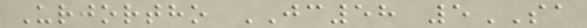Urjortho JC58 5SA
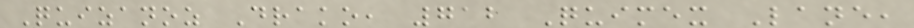Quizanoz Drako, 712 Quimex Lane,
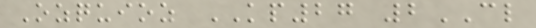Ozquioz KP27 2CL
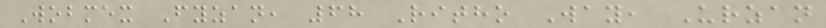Wobmex Fyzan, 68 Ritho Way, Urzan
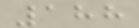188
